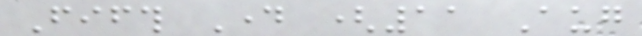Fifth Day (11 Aug
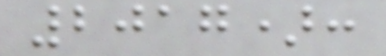2017):
